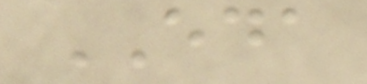EDA
